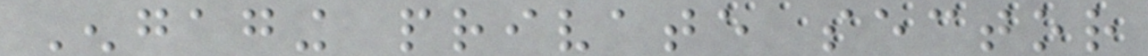Engaging private sector
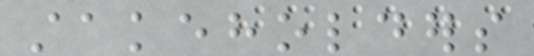stakeholders
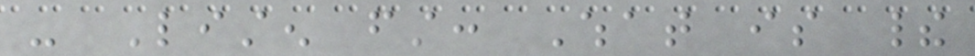- Listen first: What is their
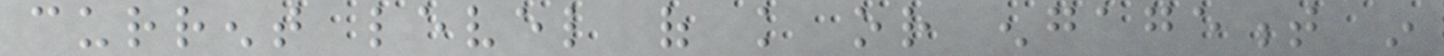current level of knowledge or engagement in
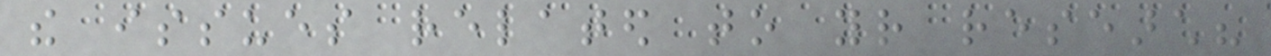the issues related to your research?
